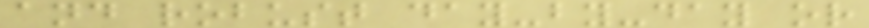and robust day-by-day or
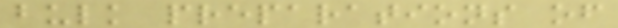bulk preparations of
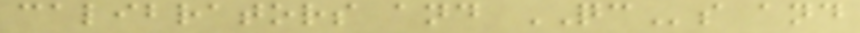calibrators and QCs and
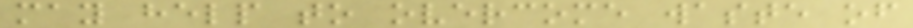may help to overcome waste of
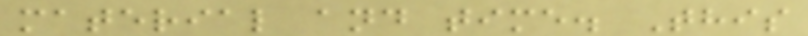material and time. This
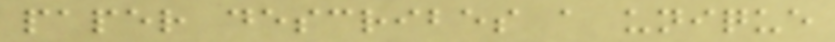paper describes a unique
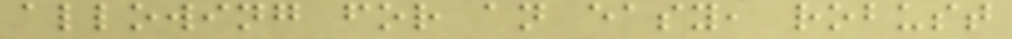allowing for an easy, robust
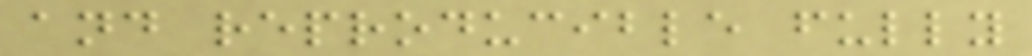and reproducible fully
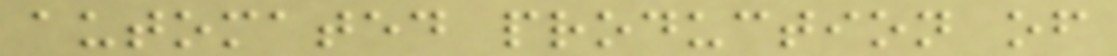automated production of
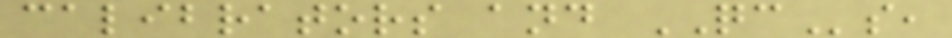calibrators and QCs,
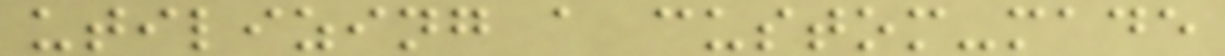utilizing a custom-made
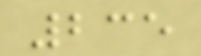235
